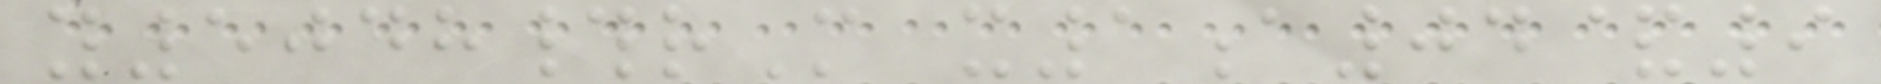y5048#rM x1a04&9
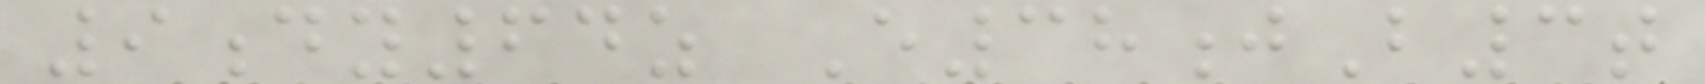9dy64z E38jB3t
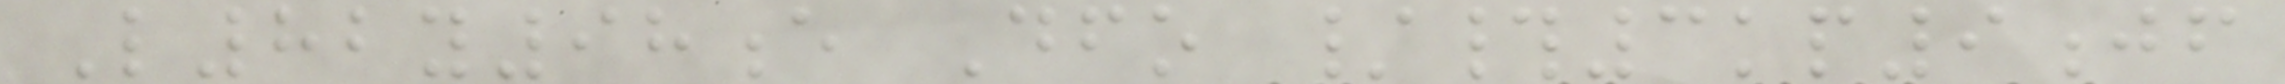L82y98e Dfo /#3kp9jf
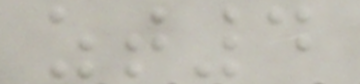zt4
